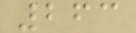263
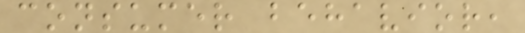consumer behavior,
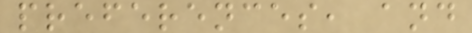preferences, and
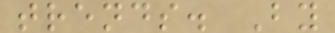trends. By
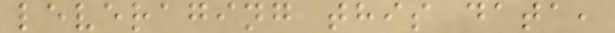leveraging this data,
